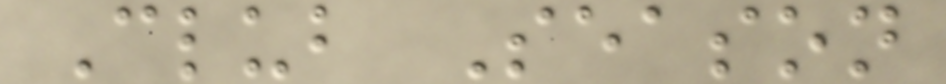Club Season
